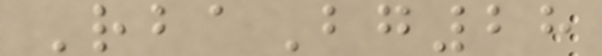RbaBg28
